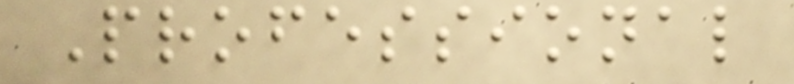Professional
